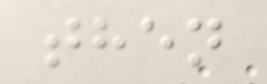then
